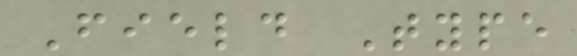Field Type
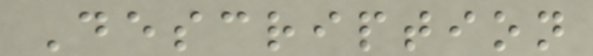Description
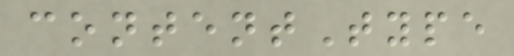contentType
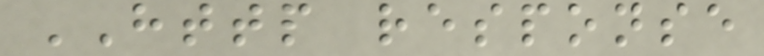HTTP response
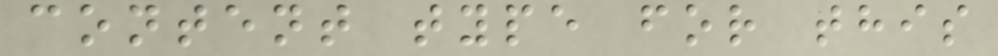content type for this
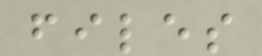files
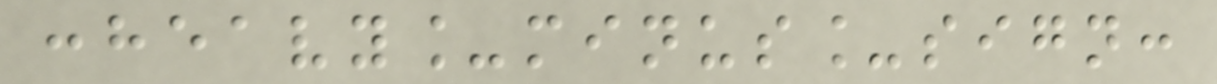:heavy_minus_sign:
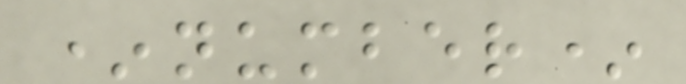*number*
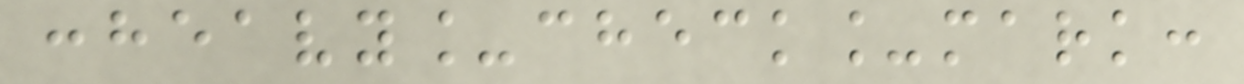:heavy_check_mark:
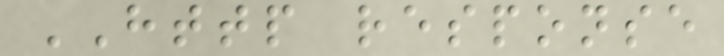HTTP response
